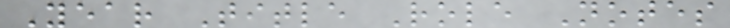Year Title Role Notes
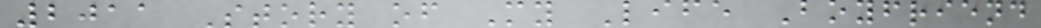2011 Story of My Life Boyfriend
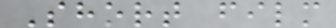Short film
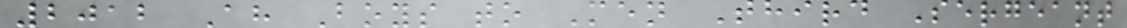2012 Ah Boys to Men Third Sergeant
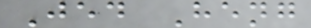Jed Heng
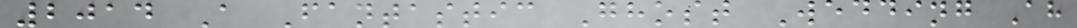2014 A Fantastic Ghost Wedding Ah
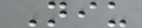Niu
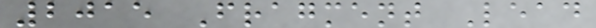2015 Fragment Lead
